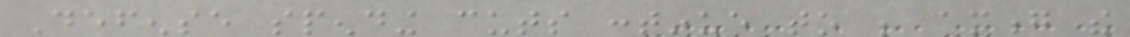Defense spending cuts continue to be among the
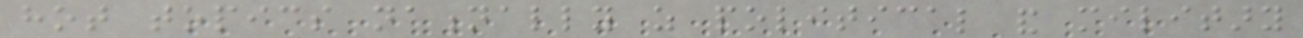hot topics nationally as political and military
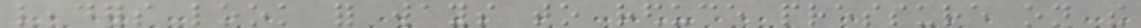leaders look for ways to reduce pressure on the
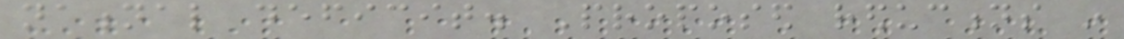national deficit. Proposed reductions in
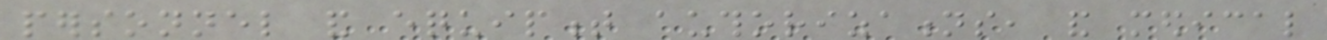personnel and equipment authorizations, and medical
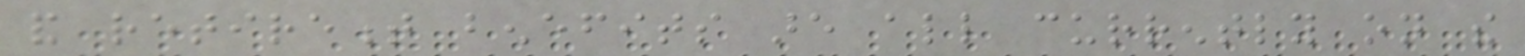and retirement benefits are all currently on the
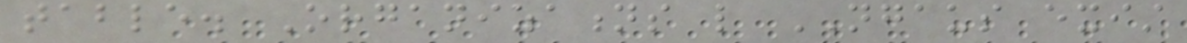table. Organizations like NGAUS exist
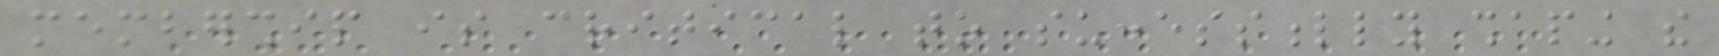membership is critical to successfully shaping the
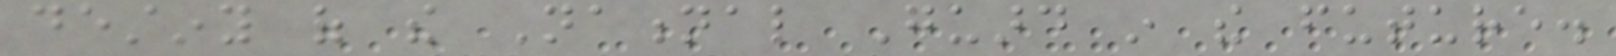destiny of the National Guard in the future.
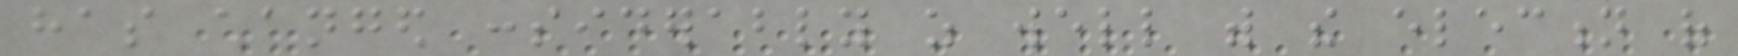has changed considerably as well with the election of
